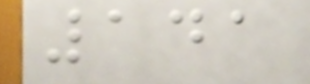141
